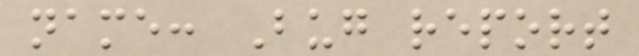name: Bug report
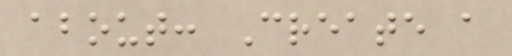about: Create a
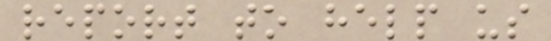report to help us
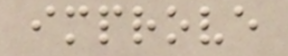improve
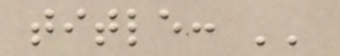title: ''
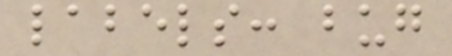labels: bug
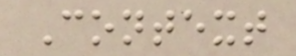Context
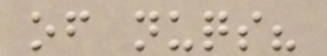of nuqs?
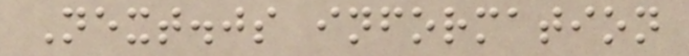Next.js information
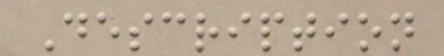Description
